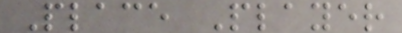Place Player
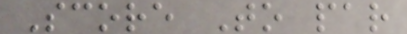Score To par
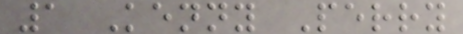1 Kenny Perry
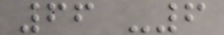66 -6
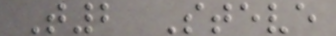T2 Steve
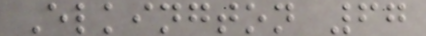Elkington 67
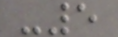-5
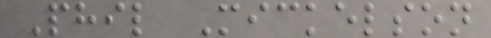Phil Mickelson
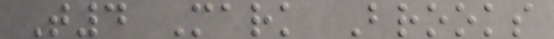T4 Mark Brooks
